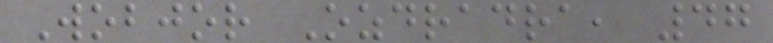Wobjor Ozdradra, 47
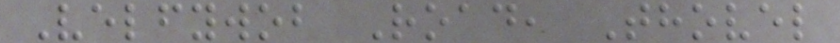Velfywob Road, Thovel
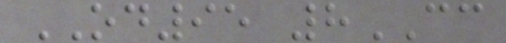OD95 8CC
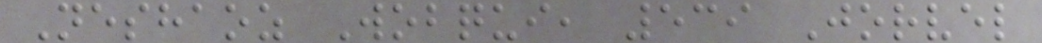Neshaoz Wobqui, 539 Jorvel
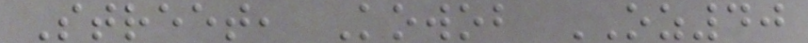Street, Kowob OZ40
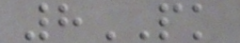8PK
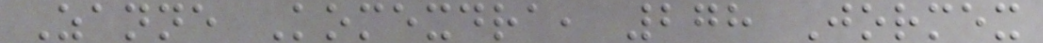Zanne Komexdra, 278 Jormex
